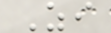Zi
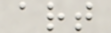art
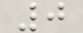0
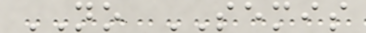NO SEMIS
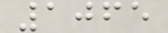1065
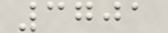3701
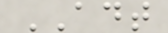ADT
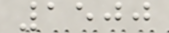1500
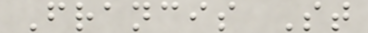Francis St
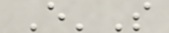E'S
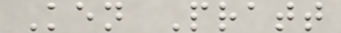Ken Pratt
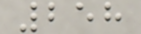258
